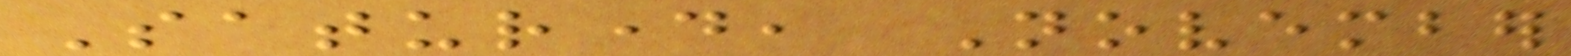Saturday, November
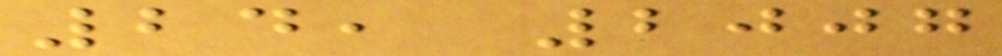24, 2007
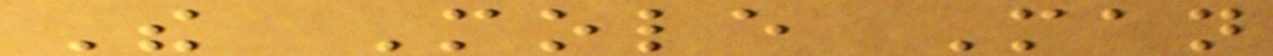The Mole Man
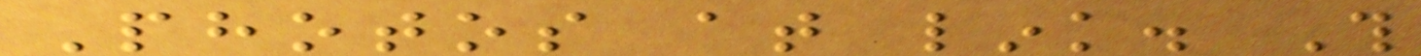Photos at link. This
